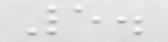5.
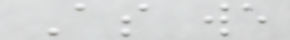As we
